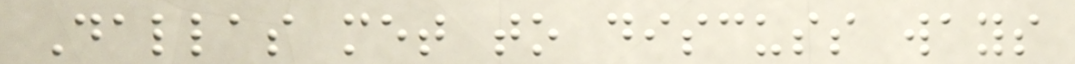Dallas met to discuss ways
